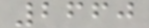2660
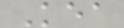Kea
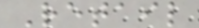Retail
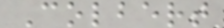Colbert
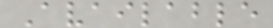Available
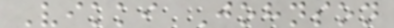Vikki Johnson
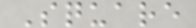Square
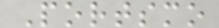Portsmo
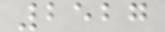2527
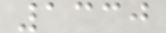1330
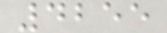4255
